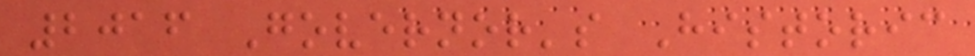2016 Governor's Historic
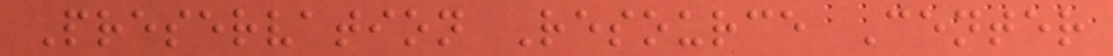Preservation Resource Center
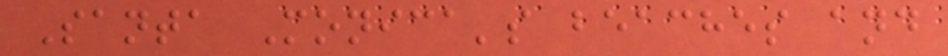Santa Monica's beaches and
